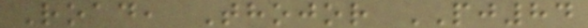Road, Thojor PJ84
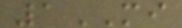1MI
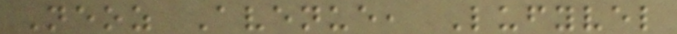Neoz Avenue, Lufyvel
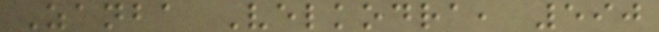Zanba Velkodra, 590
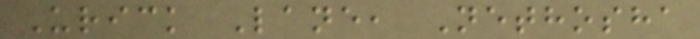Urick Lane, Nethosha
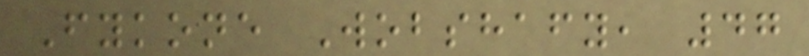Fykone Wobshafy, 47
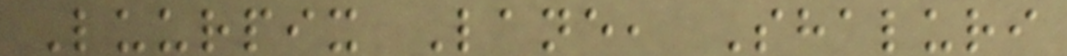Luurpix Lane, Shaluri
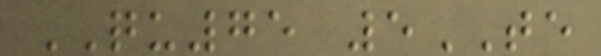QU75 5TE
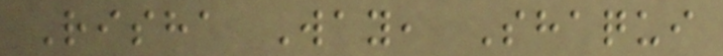Risha Way, Shaqui
